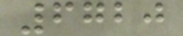6720
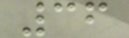36
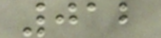012
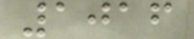1016
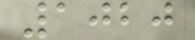1020
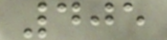405
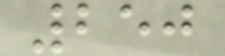250
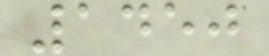1450
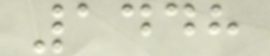1448
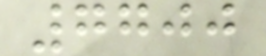7700
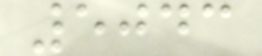5043
